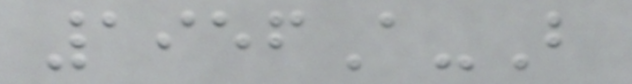1956A-B
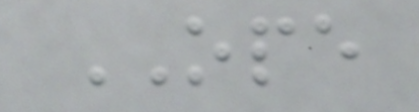OPE
